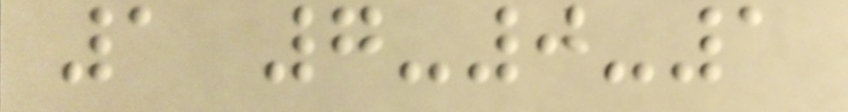1 7-0-1
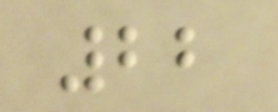22
